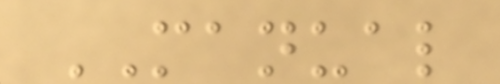MANUAL
